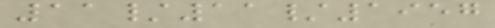11/11/1957
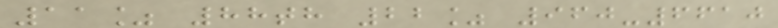11% 88th 22% 960-6610
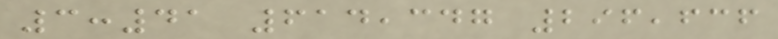3:41 614,347 296,636
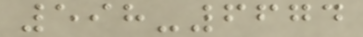598-6674
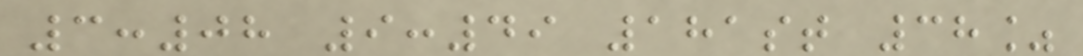3:08 9:49 181st 38%
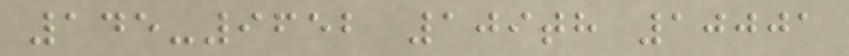145-9652 109th 10001
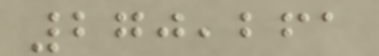270,261
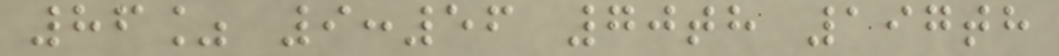86% 9:56 70th 197th
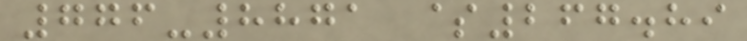776-8871 $267.89
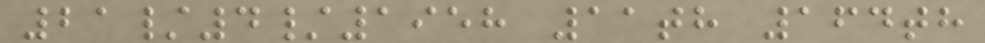21/4/1958 11th 164th
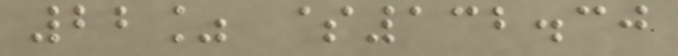22% $132.30
